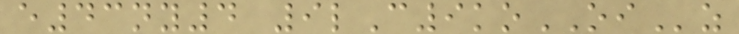e43ny4 9lC9koOIz
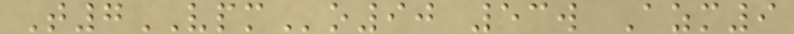T7VPMo90 53w Azm9
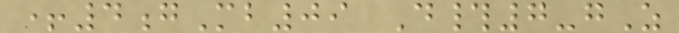+4gMb09 D#7-gZ
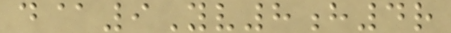d@9Yv8h4r
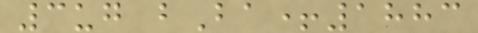3ug bBa+1883
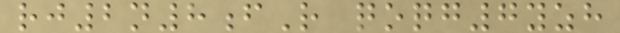rj2n8fR qoqg7yzh
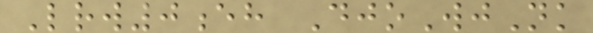Lrw0eh DjoWjNk
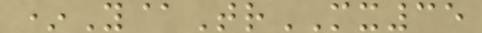*Y@TrMX35
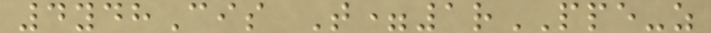4ydhCis T=1rPPE-z
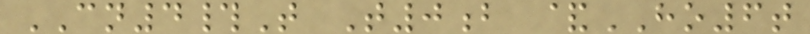CN4#T T0b &HO6t
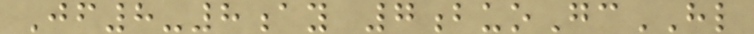Jf8-8ay 7buoGcHL
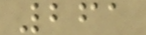261
